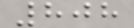808
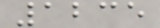1235
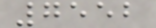7552
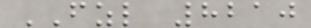FZL 8210
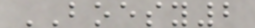BOESY2
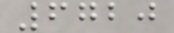6720
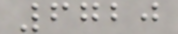6720
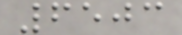6503
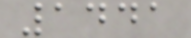1441
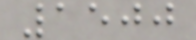1500
